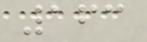163
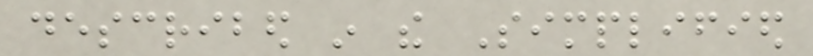described in the Simplified
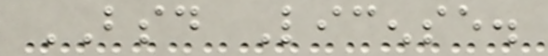BSD License.
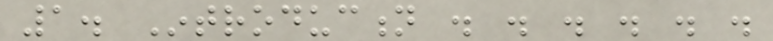1. Introduction . . . . . .
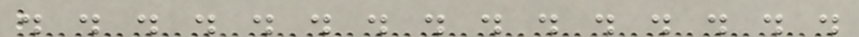. . . . . . . . . . . . . . .
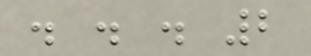. . . 2
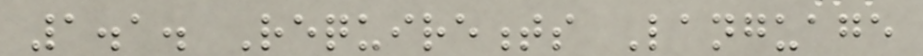1.1. Requirements Language
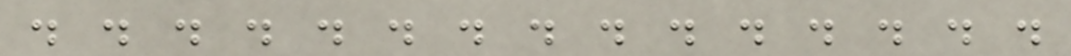. . . . . . . . . . . . . . .
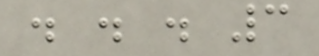. . . 3
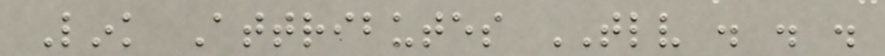Link Attributes TLV . . .
